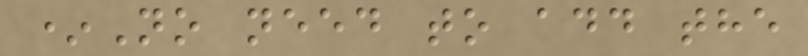*No need to add the
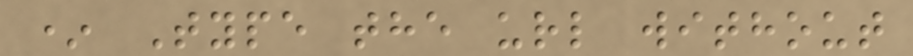* Type the url without
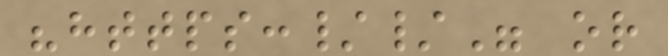"https://" or
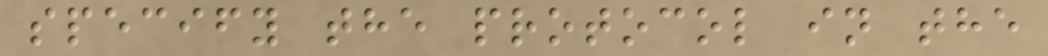specify the protocol in the
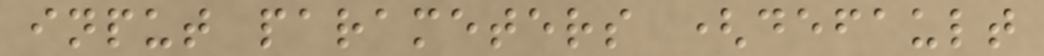input parameters (default
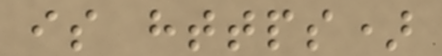is https)
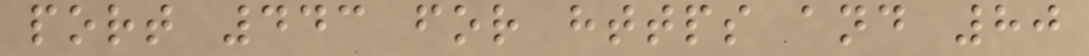port 443 for https and 80
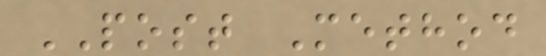POST Method
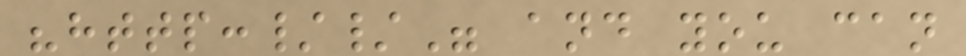"http://" and you can
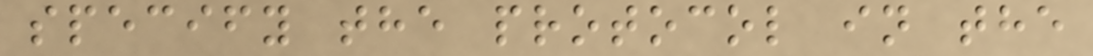specify the protocol in the
